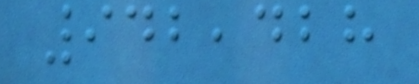942,428
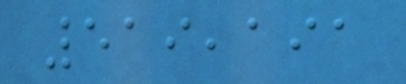519,191
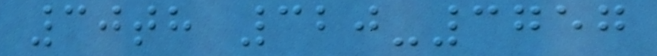30th 320-3757
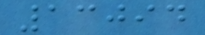13094
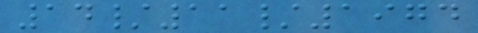14/11/1974
